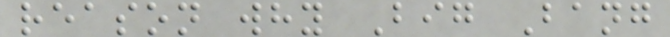reason why Big Bang
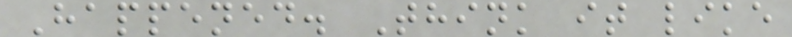Happened. Think it like
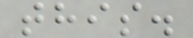this.
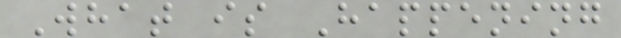What is Happening
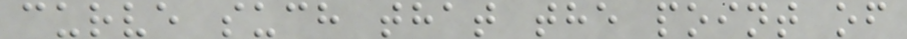curve such that the point of
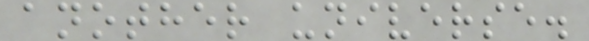another universe.
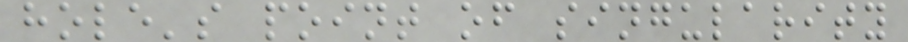hole's point of singularity
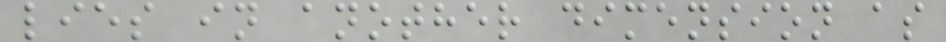lies in another dimension as
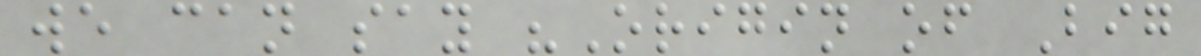we can say "Origin of Big
